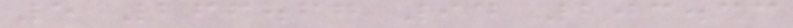5 266.67 94 203.33
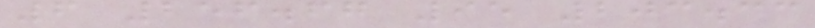6 256.67 95 203.33
